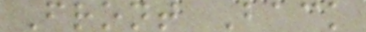Front Back
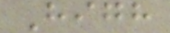High
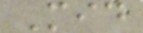Mid
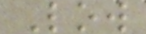Low
